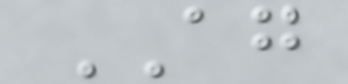AG
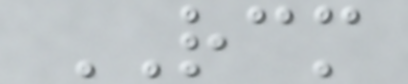RCM
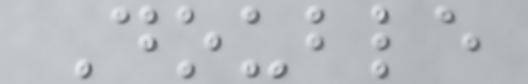Double
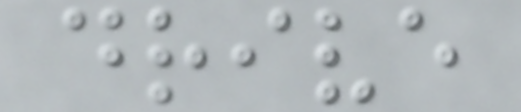drive
